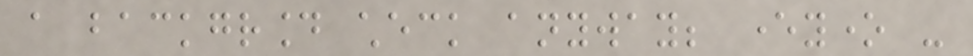a background check anyway; everyone -
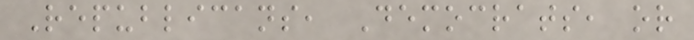Republicans, Democrats, or
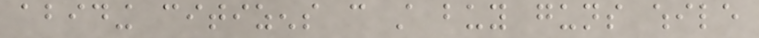abiding citizens can still buy guns while
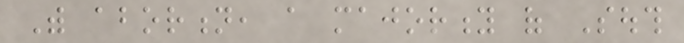With abortion, a majority of South
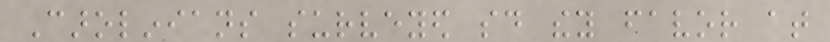Carolinians surveyed said they favor at
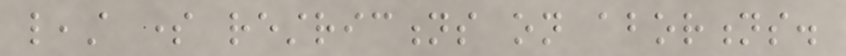least some restrictions on abortions.
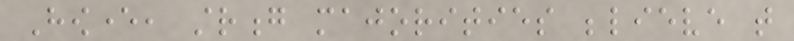However, strong majorities believe that
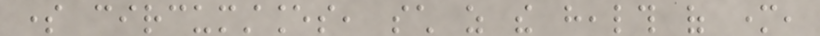some circumstances, such as the health of mother,
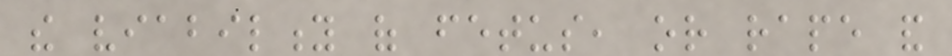the viability of fetus, or rape and
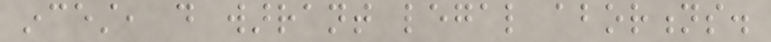incest, do warrant legal abortions.
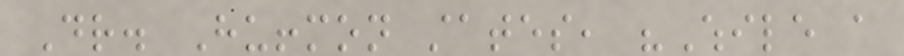Dr. Huffmon states, "While a
